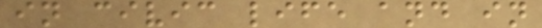in civic life and in
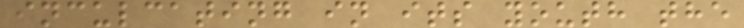inculcating in its youth the
